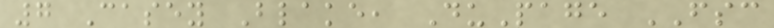7 Casey Blake, DuPage FSC
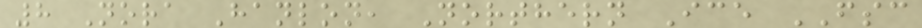8 Nora Hanlon, Northern Ice FSC
